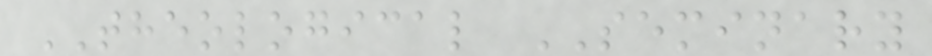THEOLOGICAL SEMINARY
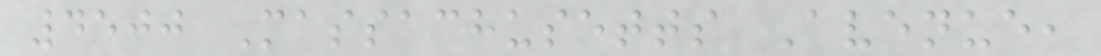4500 Massachusetts Avenue,
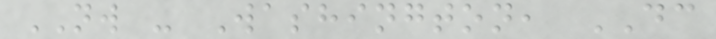NW - Washington, DC
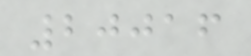20016
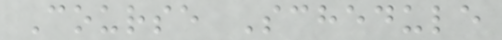Course Schedule
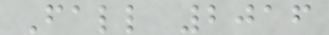Fall 2016
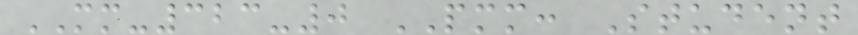MM-323-0 PMM: Student
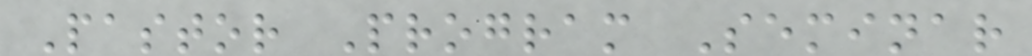Pastor Program Seminar
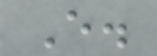E.
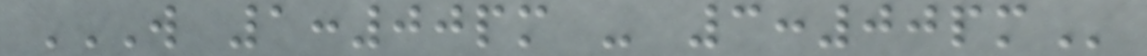W 1:00PM - 3:00PM
